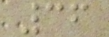36
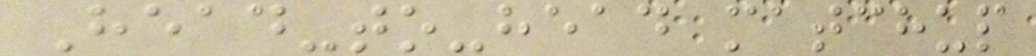Head-to-head matchup
